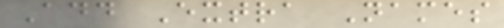Add Extra Names
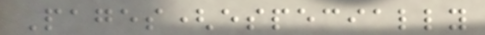Pages(especially
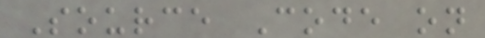Source Code on
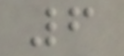6
